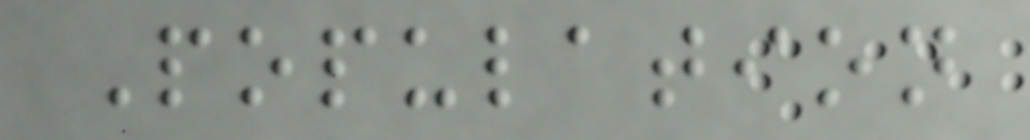Population
